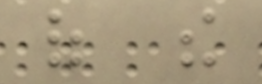of the
